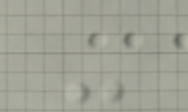-
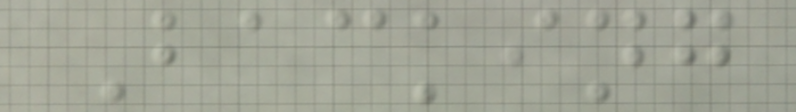Backing
